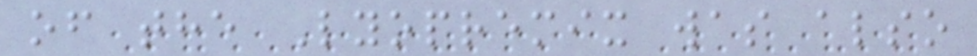of the Lyopremix was also
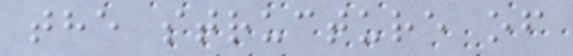the structure of
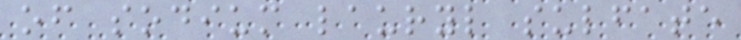of sodium lauryl sulfate
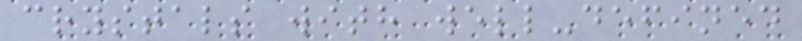crystals with well-defined
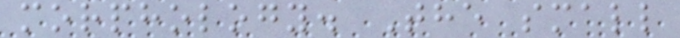morphology. The small
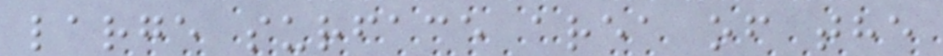large surface area of the
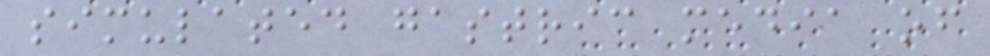simulated gastric media of
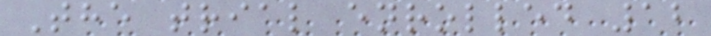The trial enrolled 12
